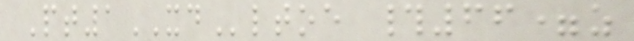Pt1XDltoe #66=z
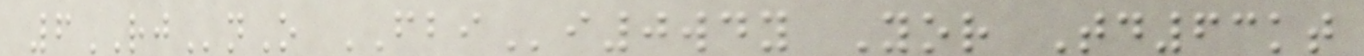6RJnO FBIi0wdy Yor Td63kt
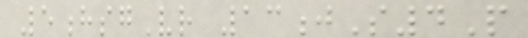5hsgVr 13jS4P
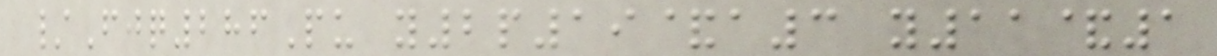/Fjq286Pu y2p19&a3 y11&1
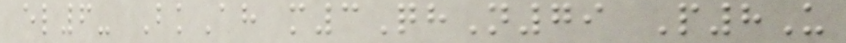el6- BkAh m3QhN79 P8U
